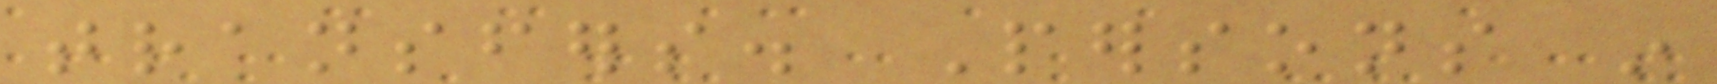transfers. Persons in
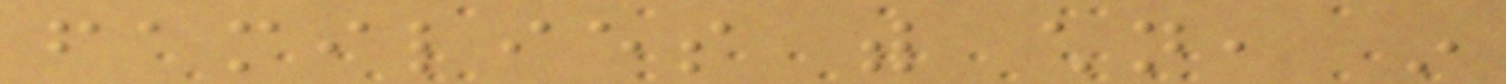families with children, in
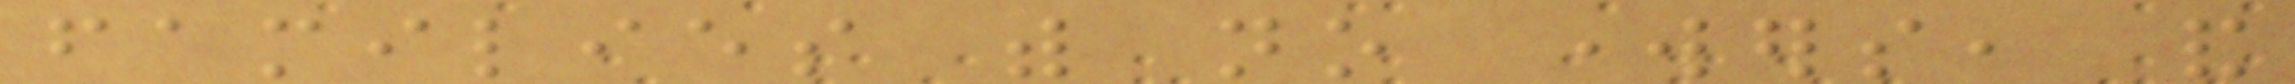families with no workers, and
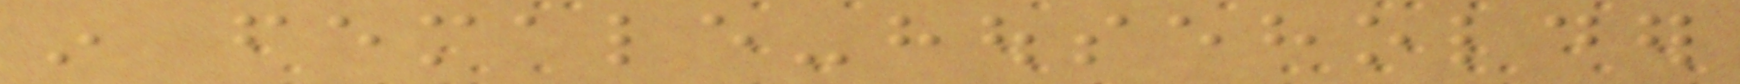in female-householder
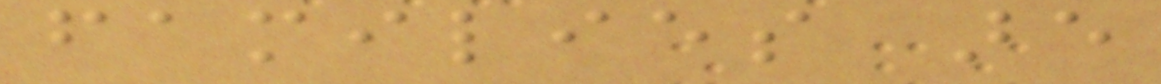families are
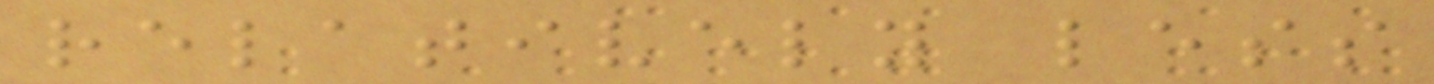relatively less
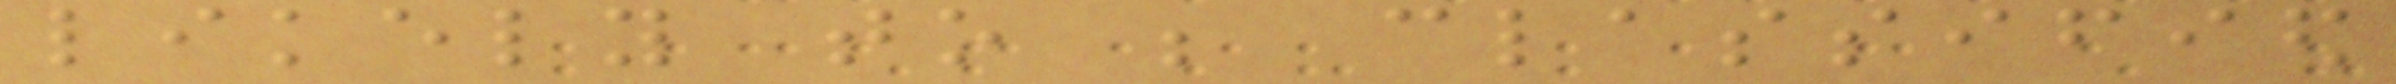likely to be classified
